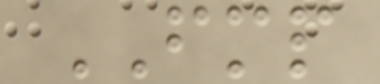FMP
